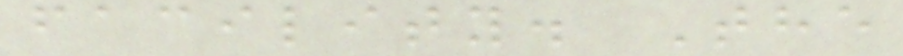facility. The
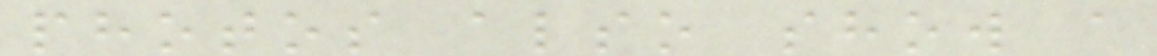photos also show a
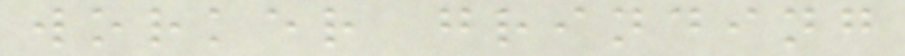worker grinding
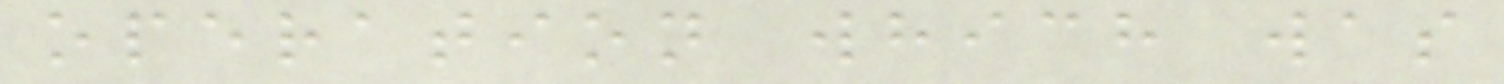operation which was
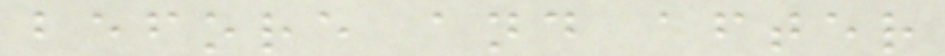before and after
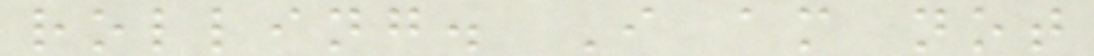rolling. I am not
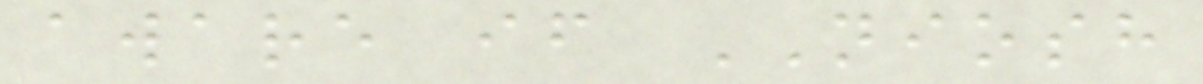aware if NIOSH
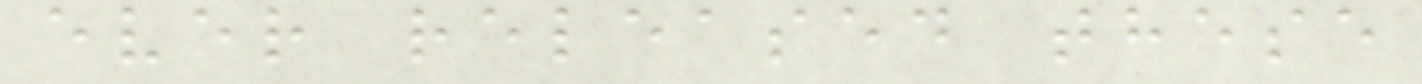ever released these
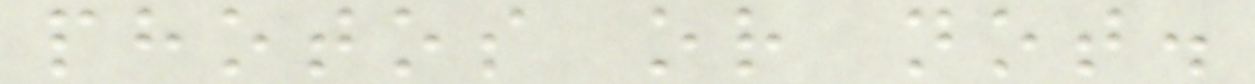photos or not.
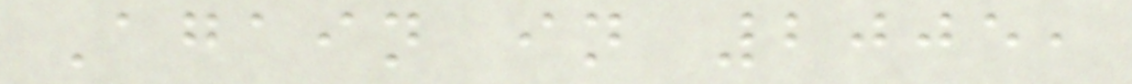Again in 2005,
